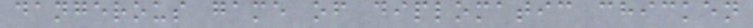dangerous game of diplomatic chicken
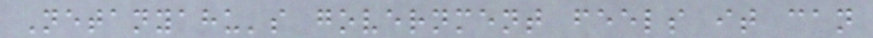Netanyahu's government feels it can
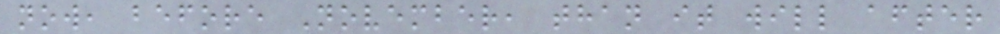now, before November, than it will after
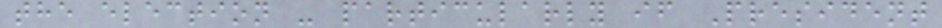the election - particularly if President
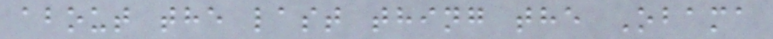about the last thing the Obama
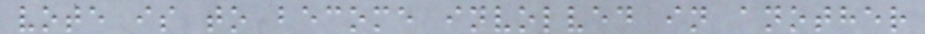vote is to become involved in another
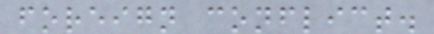foreign conflict.
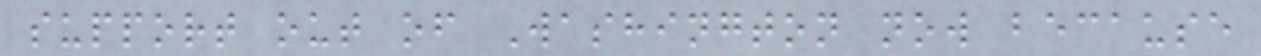support out of Washington now because
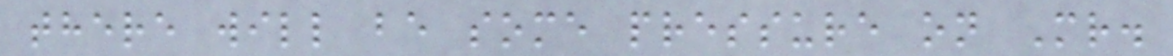there will be some pressure on Mr.
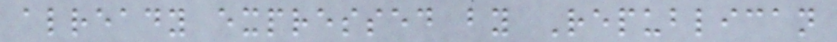already expressed by Republican
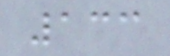133
